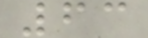63
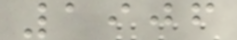1906
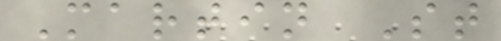Martin St
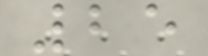25
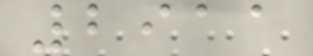2911
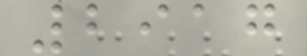2917
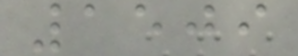1509
